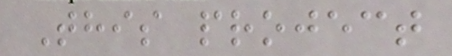This project
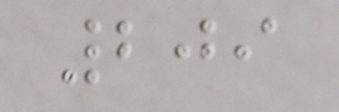209
